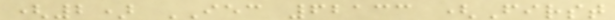(2) IEC 62133 (First
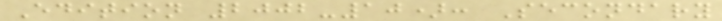Edition 2002-10): Secondary
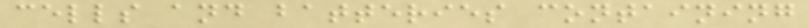cells and batteries containing
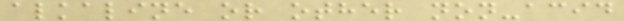alkaline or other non-acid
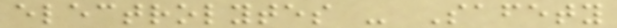electrolytes - Safety
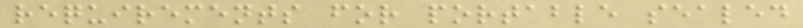requirements for portable sealed
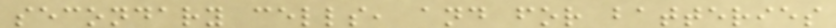secondary cells, and for batteries
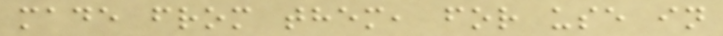made from them, for use in
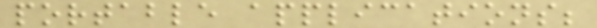portable applications;
